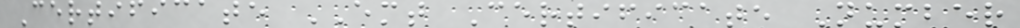Certificate EMT Certificate Number
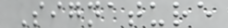Signature
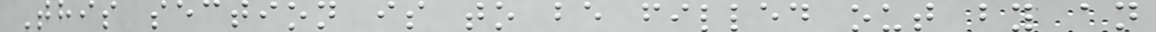This section is to be filled out by an
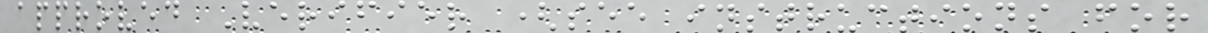approved Verifier (see instructions for
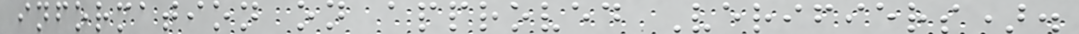information on approved Verifiers).
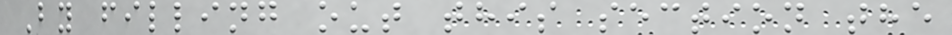By filling out this section the
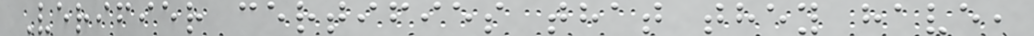Verifier certifies that they have,
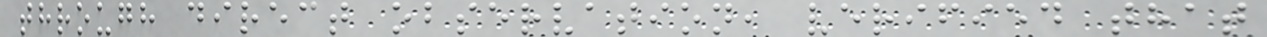through direct observation, verified that
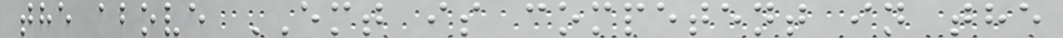the above EMT is competent in the
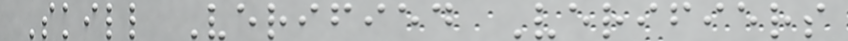Skill Verified Verifiers
